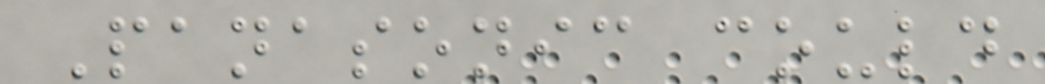Panasonic could
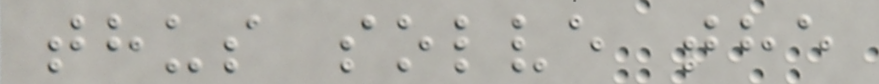thus solve the
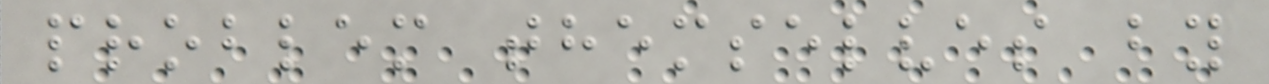problem themselves by
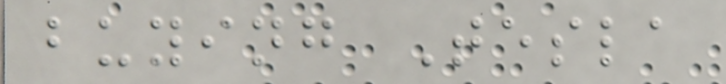buying Tesla
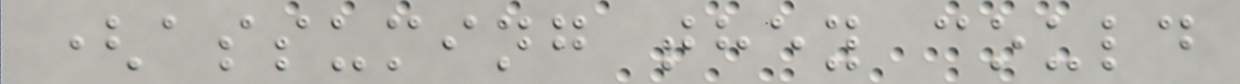(assuming they could
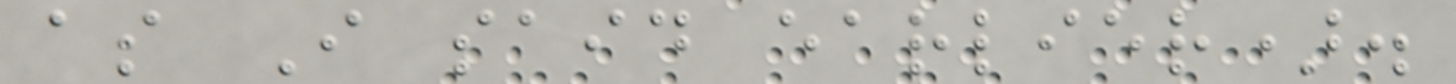as I said earlier).
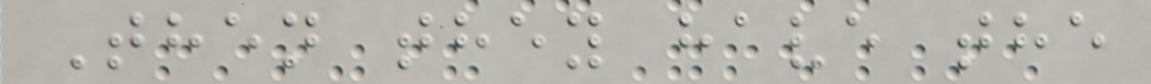Then they have the
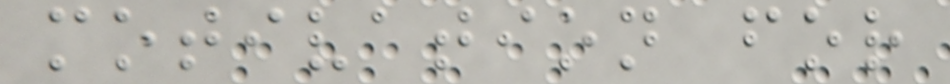motivation for
